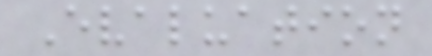Evaluation
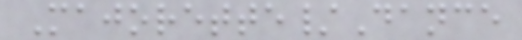Majorette/Dance
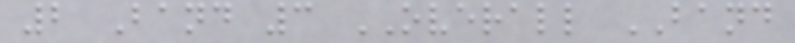2 Band 3 OVERALL BAND
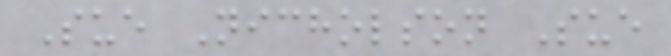Sue Nicholson Sue
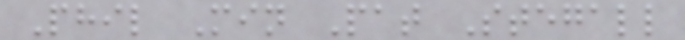Phil Min Pat Stegall
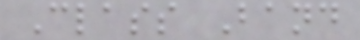Class Band
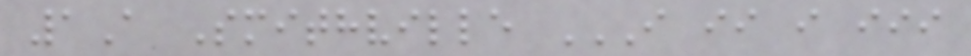1A Smithville I II I III
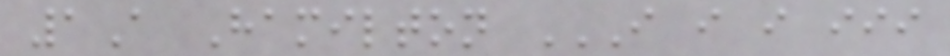1A Hamilton I I I III
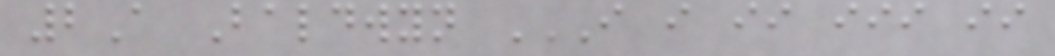2A Baldwyn I I II III II
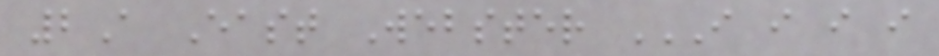2A East Webster I I I I
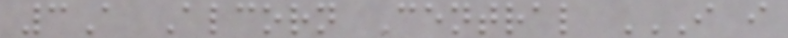3A Alcorn Central I I
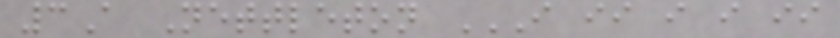3A Nettleton I II I I II
